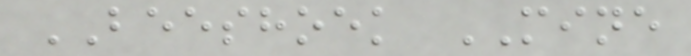BEESHOEK MINE
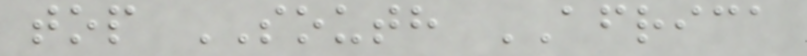top SOUTH AFRICA
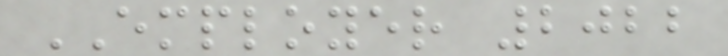EMPLOYER 2022
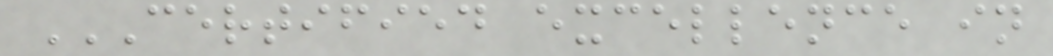CERTIFIED EXCELLENCE IN
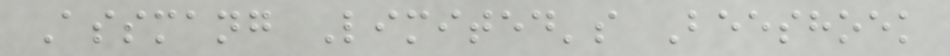Assmang Limited's Beeshoek
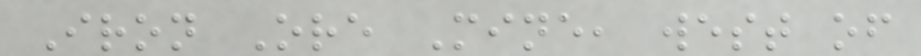Iron Ore Mine, west of
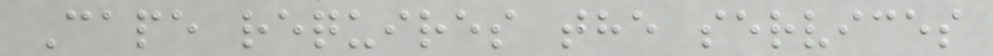Cape requires the services
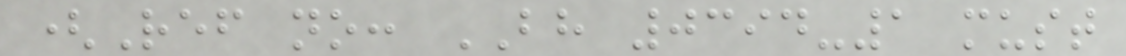(Ref no: BH 0394-1 must
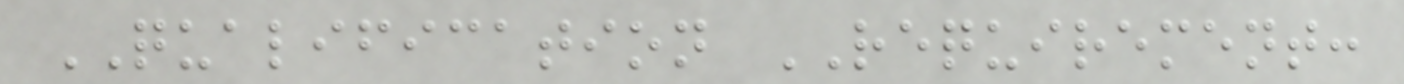QUALIFICATION REQUIREMENT:
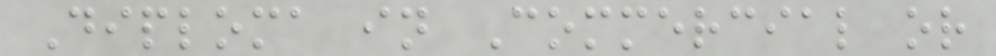Diploma in Commercial or
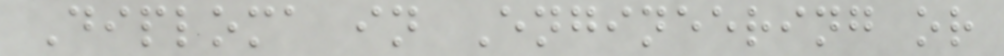Diploma in Engineering or
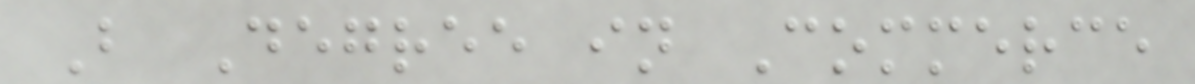B Degree in Commerce
